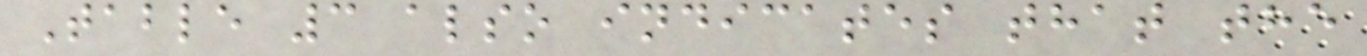Table 3 also indicates that the
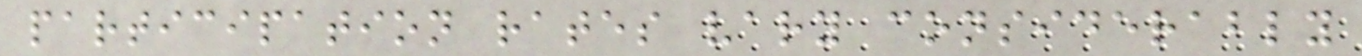participation rates vary considerably
